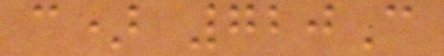c) 720C
